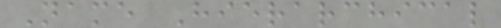Name Hierarchical
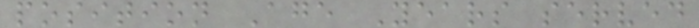position Age Years served
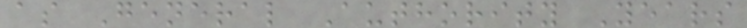as General Authority Years
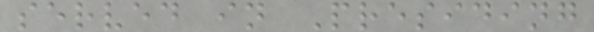served in Presiding
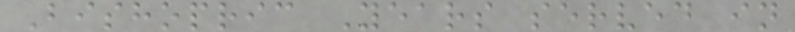Bishopric Years served in
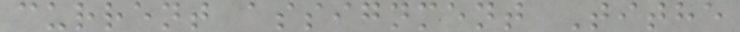current assignment Tithe
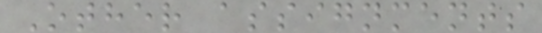Other assignments
